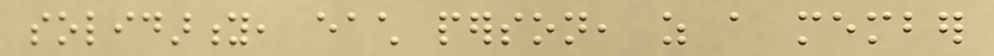solidarity, each person, as a member
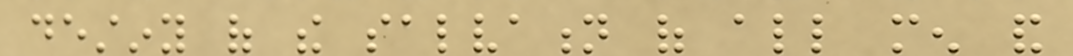destiny of the salvation of all men and
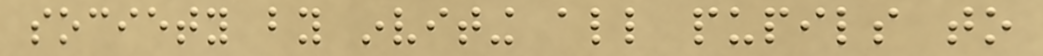society by inviting all pupils to
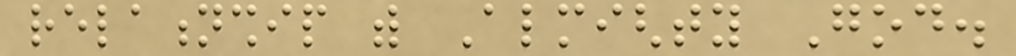relationship with Almighty God.
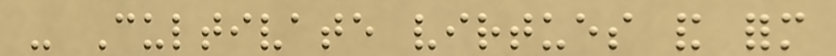- Cultivate virtues and form
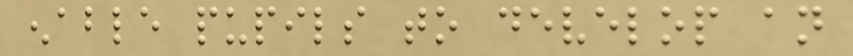enable pupils to develop an
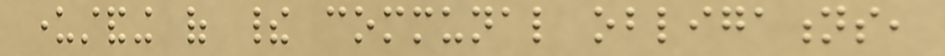understanding of their communal obligations,
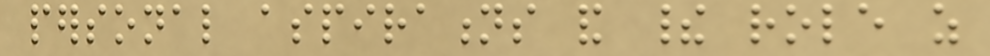personal aspirations and their role as
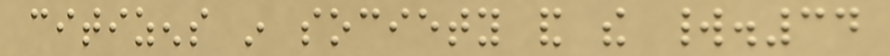citizens in society and the world.34
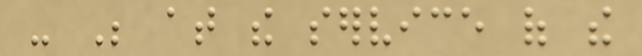- Be at the service of the
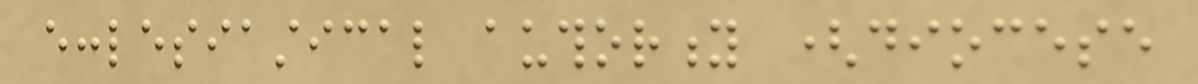ecclesiastical authority (diocese
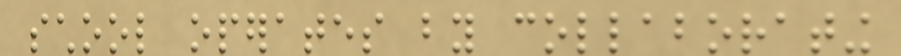school operates by collaborating
